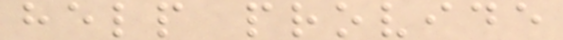help provide
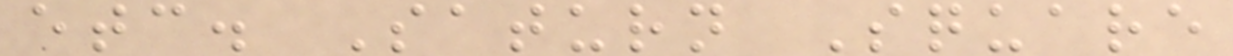etc. Saturn Square
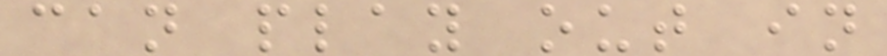can play out in
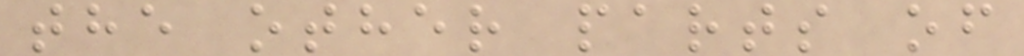the other parts of
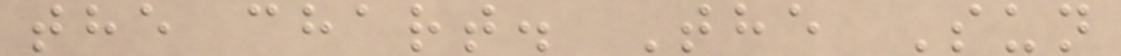the chart. The Sun
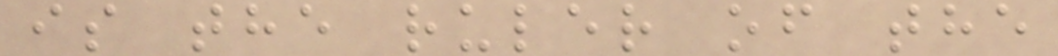is the ruler of the
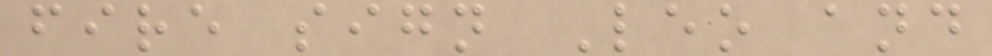fire sign Leo and
